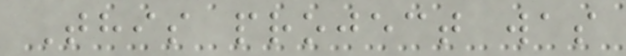This project was
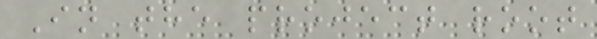In the project root
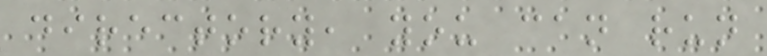directory, you can run
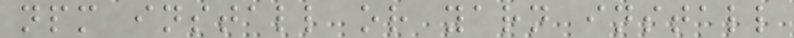npm install or yarn install
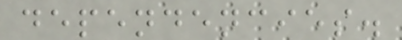dependencies.
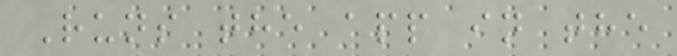Runs the app in the
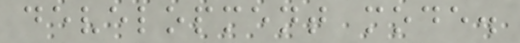development mode.
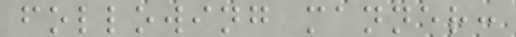following manner:
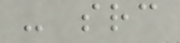- src
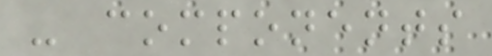- components
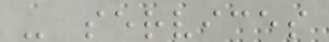- services
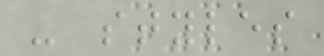- styles
